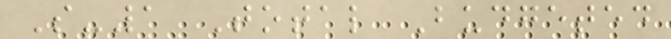S-1 Total Budgeted
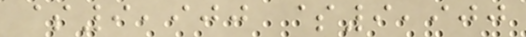$9,900 $9,900
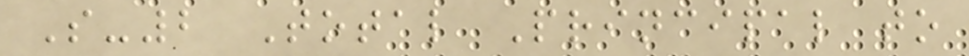S-2 Total Principal to
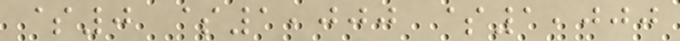$0 $1,000 $1,000
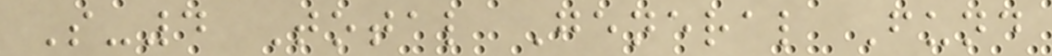S-4 Total General Fund
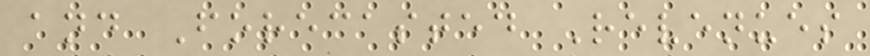and Forecasted Revenues
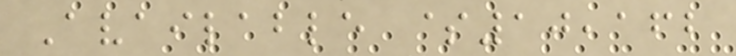Available $10,162
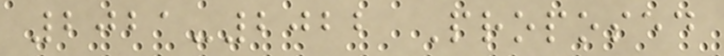2021-2022 Proposed
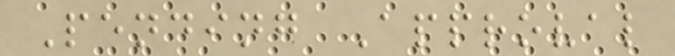Pending Approval
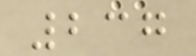237
